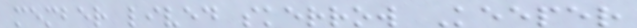member lived skerrow Keeper
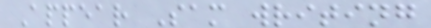Appear Sam writing
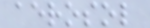aerosol
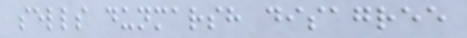sells dunmarsh disagree
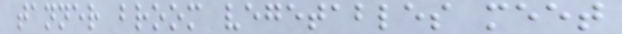tanner broom vegetables meet
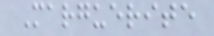Marguerite
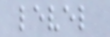level
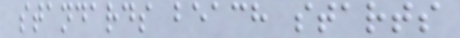standards beach starts
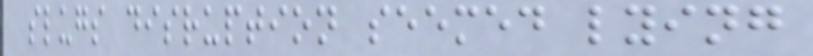slugs disruption seemed lying
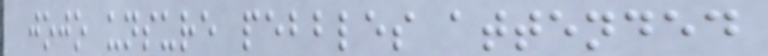jojo unsure pebbles attended
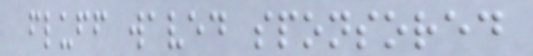fluff waved sponsored
